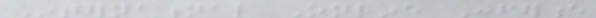International Online Conference
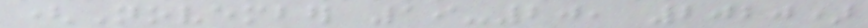(November 19-20, 2020)
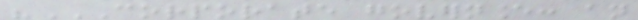"CORPORATE GOVERNANCE: AN
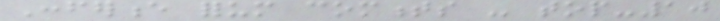Conference forum comments - top-10
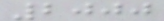2000
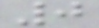0
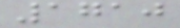1710
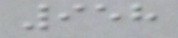958
